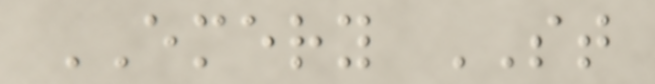EMERY ST
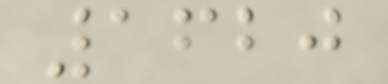1620
